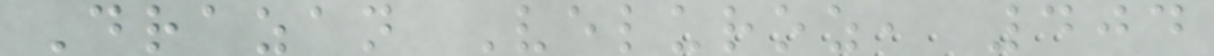Drazan Veluroz, 404
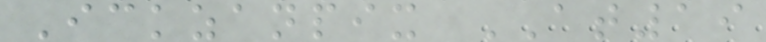Ickzanpix AT19
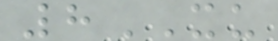8XU
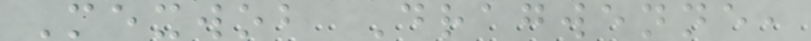Mexwob Dragwenne,
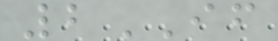2IF
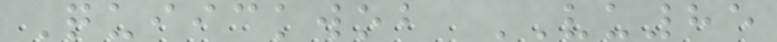Quiickwob VU85
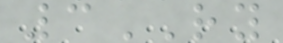3RY
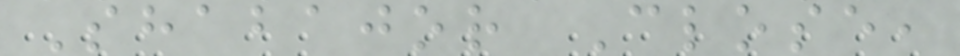Shabajor Close,
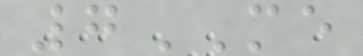7ME
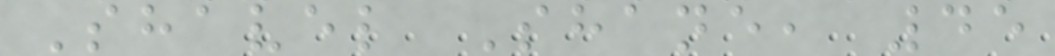Shavel Shane, 45
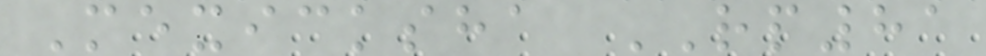Mexicksha RP81
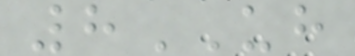8UH
